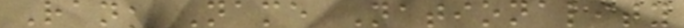Rank Name Nationality
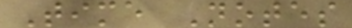Time Notes
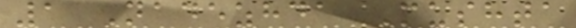1 Nadezhda Mushta
